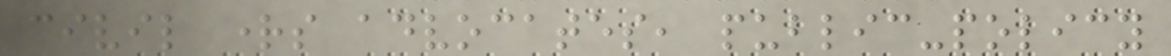civil rights advocates, public-policy
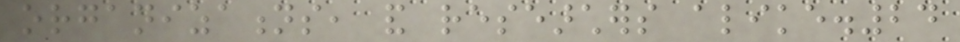organizations, and researchers alike.24
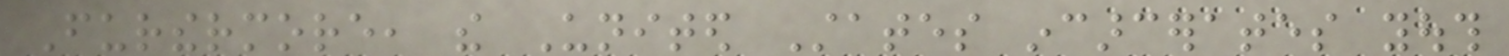Furthermore, the United States incarcerates youth
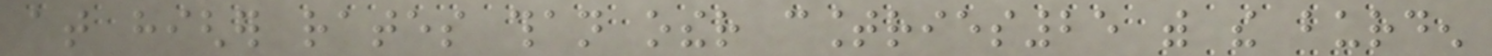at higher rates than other countries25 with the burden
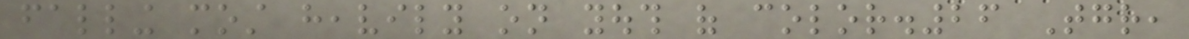falling most heavily on youth of color.26 Together,
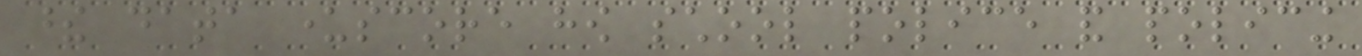these data underscore how school police and policing
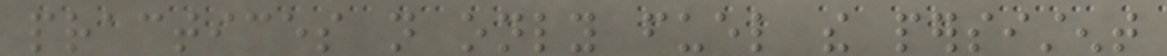practices not only fuel the persistent
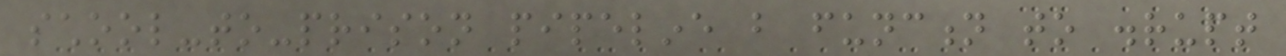school-to-prison pipeline but function to disrupt
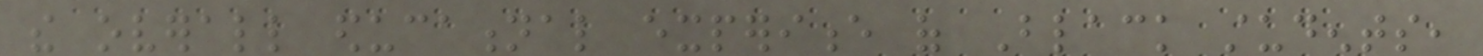the overall educational experience of Black students,
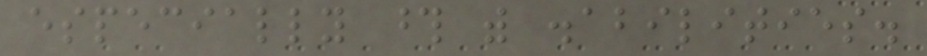especially those with disabilities.
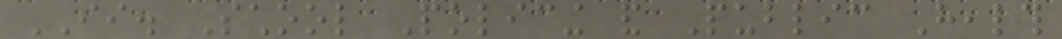II. School Policing and Public Health
